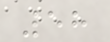58
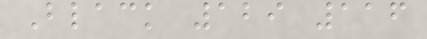Black 129 116
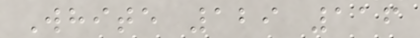White 129 116
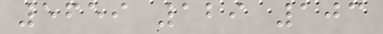5659 129 103
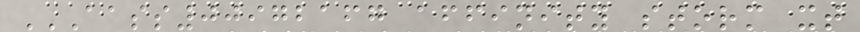AASS00972167 AFFINITY STORM XT
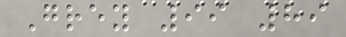Grey 99 89
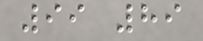99 89
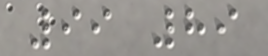99 89
